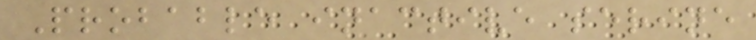Probable inactive serine
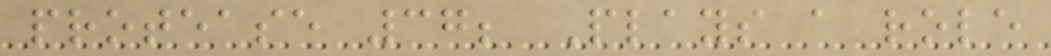protease 37; Plays a role
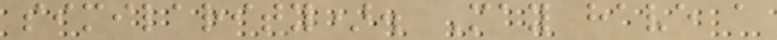similarity). May have a
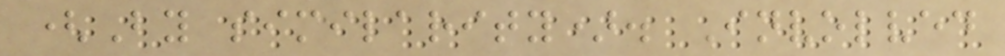(By similarity). Involved
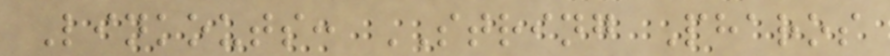Linkouts: STRING Pharos
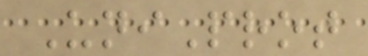UniProt
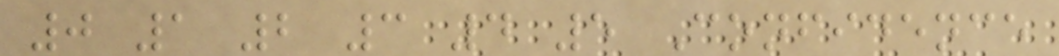0 1 2 3 4 5 Confidence
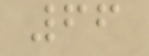66
